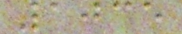1035
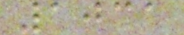1031
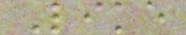Like
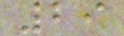29
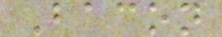Bacon
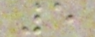5
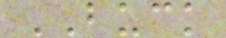BUCK
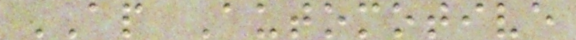AP Automotive
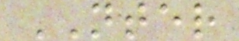NTER
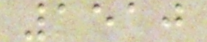1510
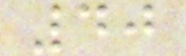40
